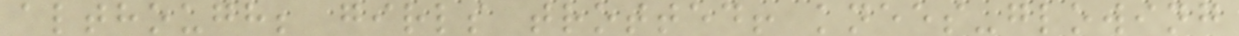although; girls trotted! knees-glowing
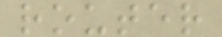router
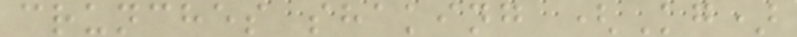crunches shaking (Kg)
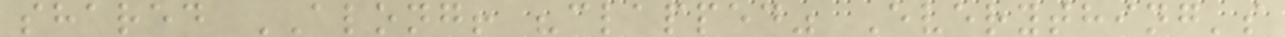shared ALONG! "clapped" Everything's
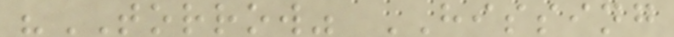"TORROW" HISSING
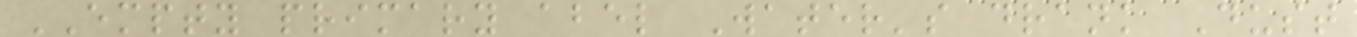EMPTY primary abel Water's drank Dust
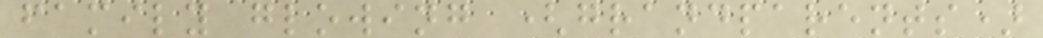family glowing (grandparents)
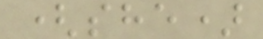(she)
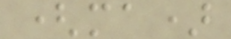(ma)
